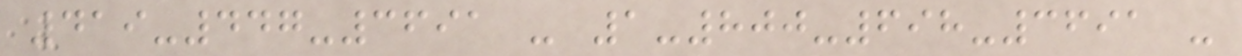419-447-3691 - 1-800-698-3691 -
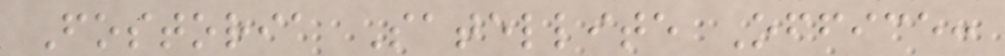Fostoria Satellite Office:
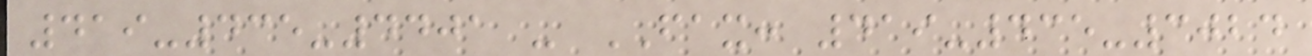419-435-4401 - FAX: 419-435-3024
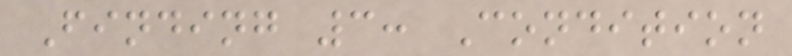Finding 3: Condition
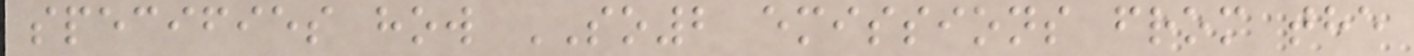specifies how SO2 emissions from the
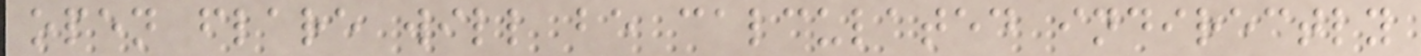open flare will be calculated indirectly
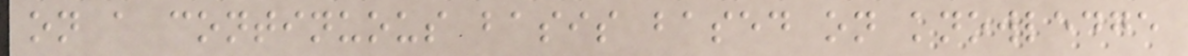on a continuous basis based on knowledge
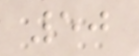50
